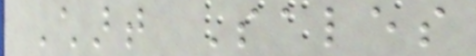Chart Sales
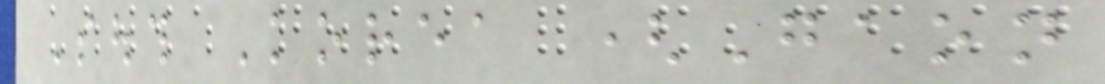South Korea (Gaon
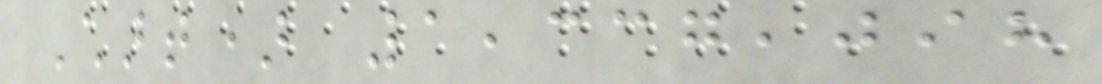Chart) 1,337,098
